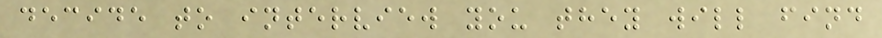decide to interview you they will find
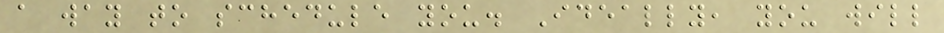a way to schedule you. Ideally, you will
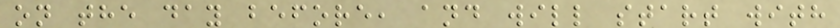on the day before, and will start with
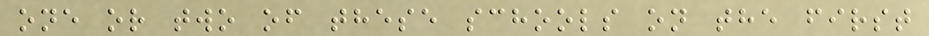one or two of these schools on the first
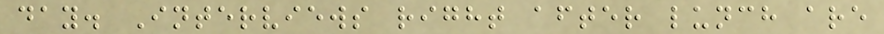day. Interviews right after lunch are
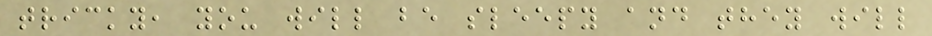tricky, you will be sleepy and they will
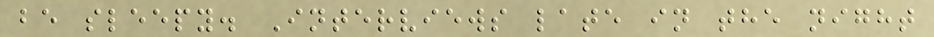be sleepy. Interviews late in the night
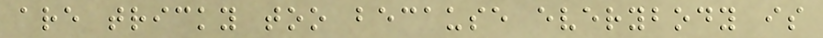are tricky too because everybody is
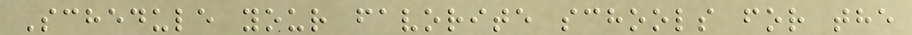Schedule your favorite schools for the
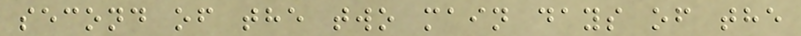second of the two main days of the
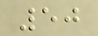50
